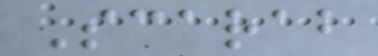Scarab
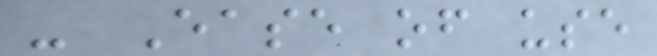- Ease of use
